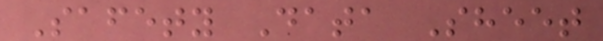Safety Data Sheet
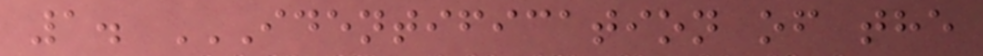1. IDENTIFICATION OF THE
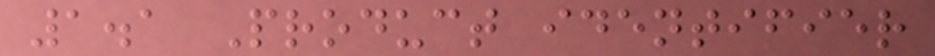1.1 Product identifier
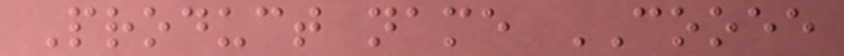Product name COOEE
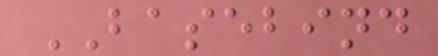BASEBIND
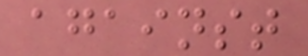against
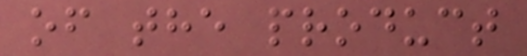of the product
